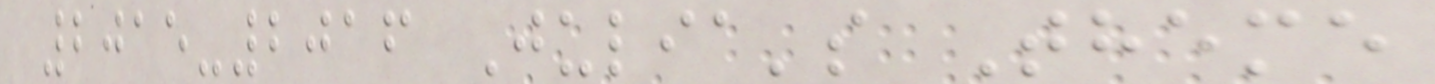2015-2016 Julia's Theme
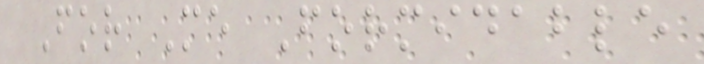For Me Formidable
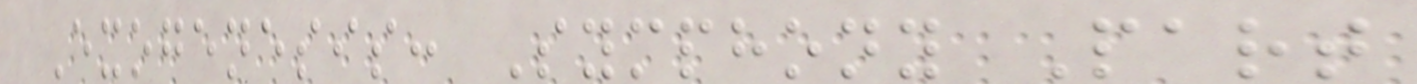Exogenesis: Symphony Part
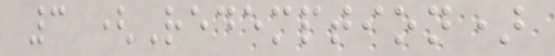3 (Redemption)
